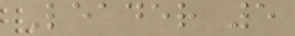Leader 5
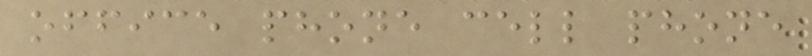office phone cell phone
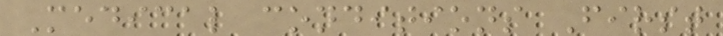Medical conditions First
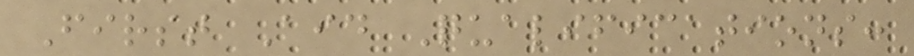First Aid Qualifications:
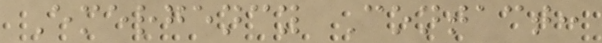Emergency Contact:
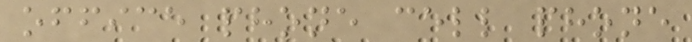office phone cell phone
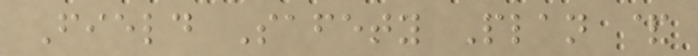Field Safety Plan &
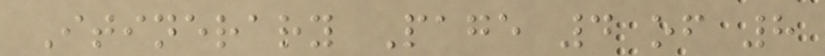Itinerary Page 4 of 8
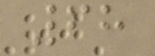68
